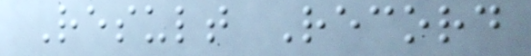Result Record
